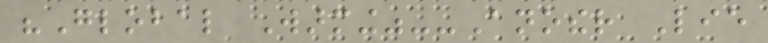"Global Warming"--Another Lie
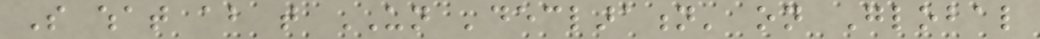So what about that UN 'declaration' on Global
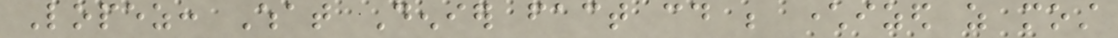Lopez: What Denier fact could be characterized as most
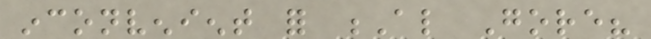inconvenient for Al Gore?
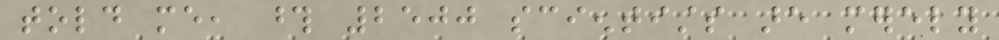told me, those 2500 scientists are merely
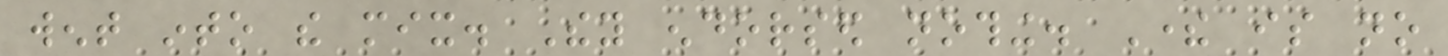went into the mix. They endorsed nothing. There is no
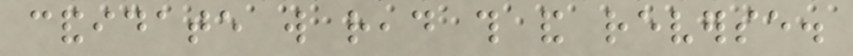candidate will read this and reverse.
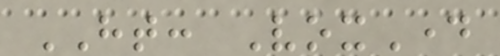HT: VoxDay
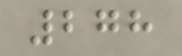278
